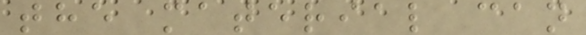the material can
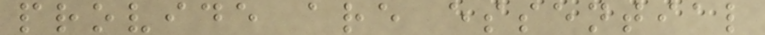provide are essential
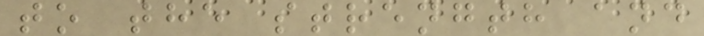to the strength and
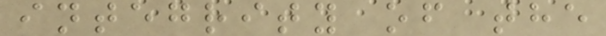integrity of the
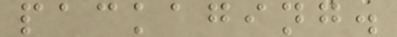packaging.
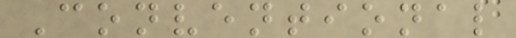Conventional
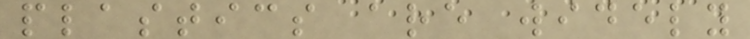plastics are widely
